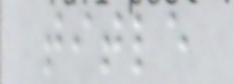title
